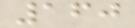160
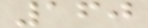160
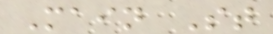Main St
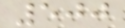500
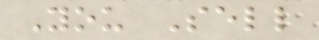You Sell
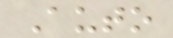Auto
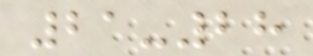21-28
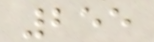255
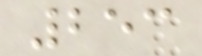253
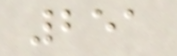251
